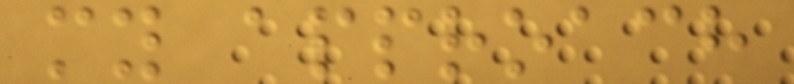my approach
